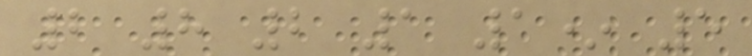2 8 2 1 1* 5
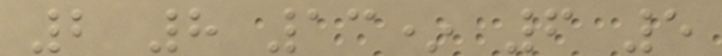2 8 13* 6 5
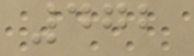472
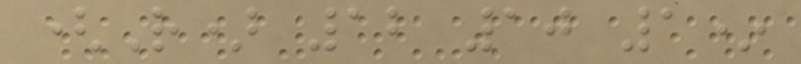(R) 12 10 1*
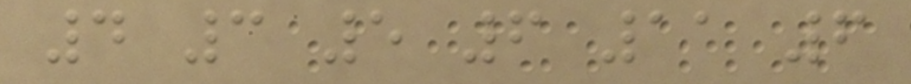4 3 5 6 11 6
